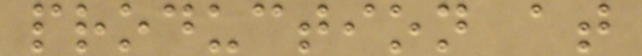production at
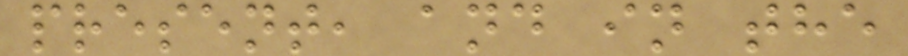present, and in the
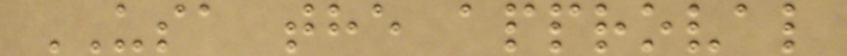USA the approval
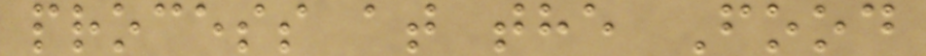process at the Food
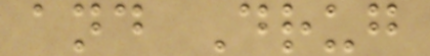and Drug
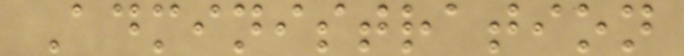Administration
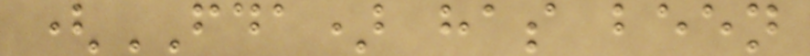(FDA) has been
